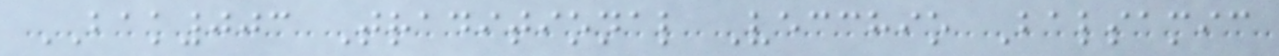BAK003 Traditional Vecchio Balsamic
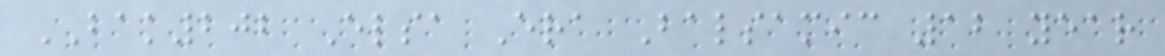BAK202 Elsa Era Balsamic 12 year
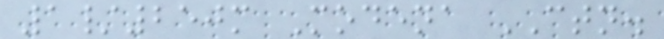1/250m Modena CTN.
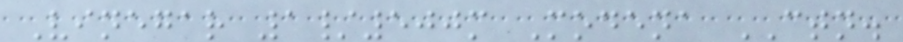Vinegar 1/500m Modena CTN.
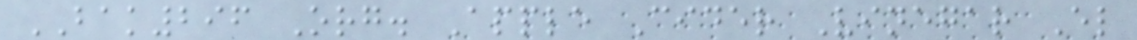BAK296 Org. Apple Cider Vinegar El
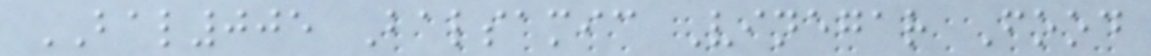BAL005 Balsamic Vinegar Food
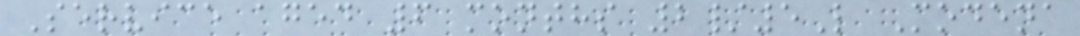Service aged 6 months 2/5L Modena
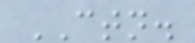CTN.
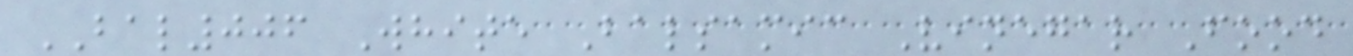BAL006 White Balsamic Vinegar Food
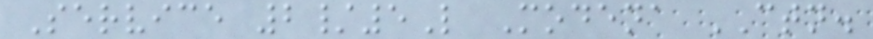Service 2/5L Modena CTN.
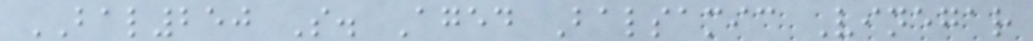BAL250 S. Aged Balsamic Vinegar
